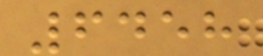6458
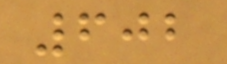602
